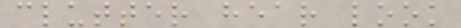clutter hear look
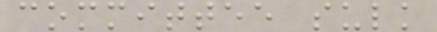committee sulk
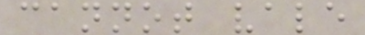cannot vale
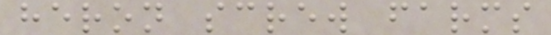heron screw farms
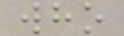who
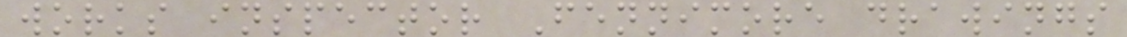works inspector Fennimore drawings
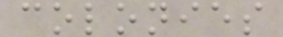colonies
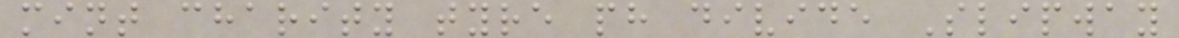mint charity tyre ph divide Slipway
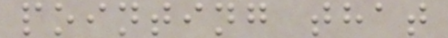pointing that
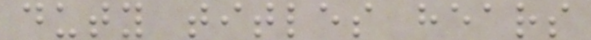duty titles hears
